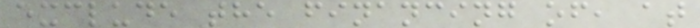exclude the financing of, at
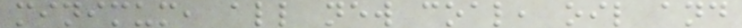minimum, all new coal, oil and
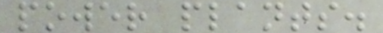power plants.
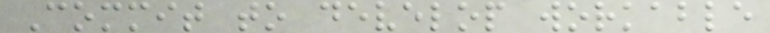Commit to develop workable
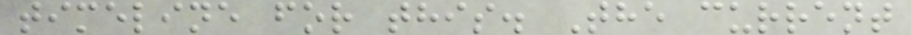timeline for this. The current
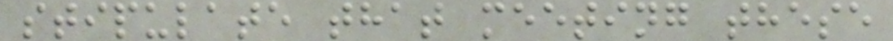stipulate that meeting these
